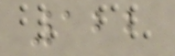122
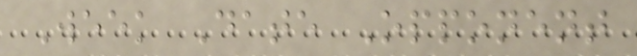Week Date Opponent
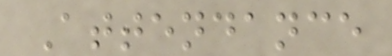Attendance
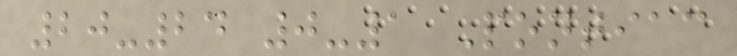20-24 0-1 Pontiac
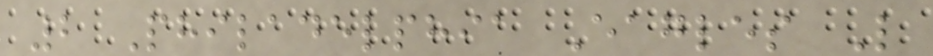2 Philadelphia Eagles L
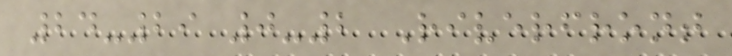24-29 0-2 Riverfront
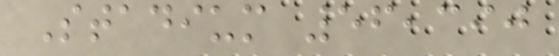Stadium 56,390
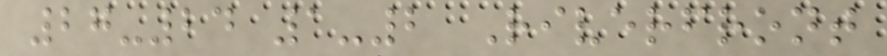27-24 1-2 Riverfront
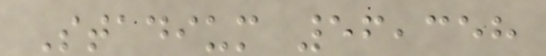Stadium 56,358
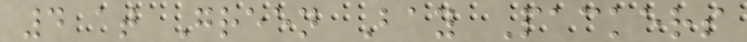4 at Green Bay Packers
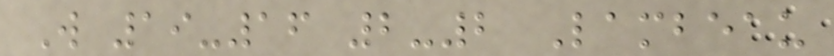W 19-16 2-2 Lambeau
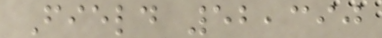Field 52,390
